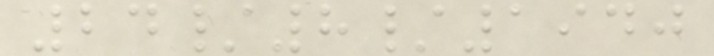24/8/1940
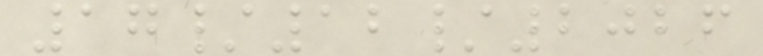17/12/2026
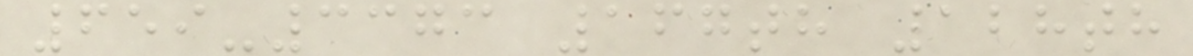659-3373 167th 128th
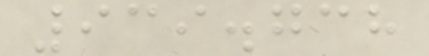939.738
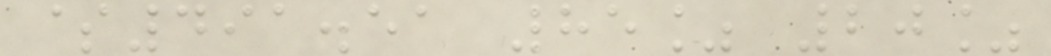$491.51 85% 20%
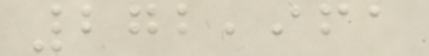272,961
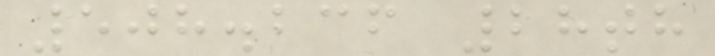508.236 28th
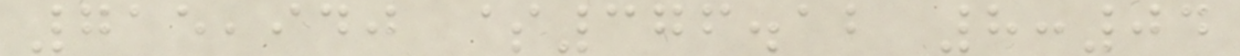715,940 $376.12 8:04
